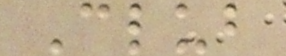Club
